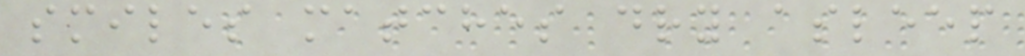smiles matches dry asleep
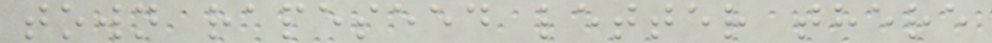town rapeseed letter there
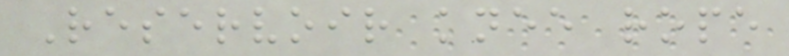Reservoir knee rope
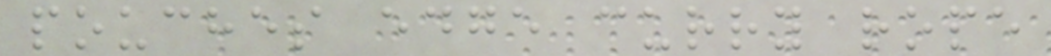pouches edge curry rope
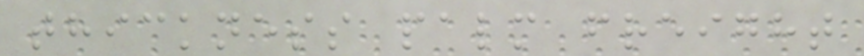thickness palm freight
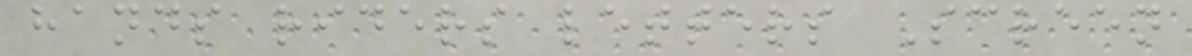hands riders letters Screen
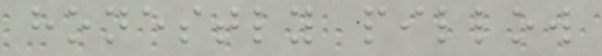honestly pillow
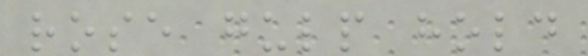rose gulp hold
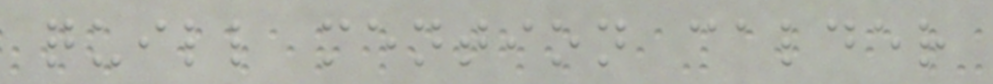quill mention calder
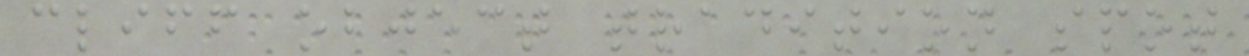cliff object tradition spot
